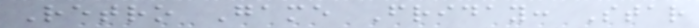Retro Game Friday: Star
